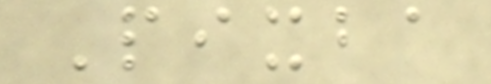Pixba
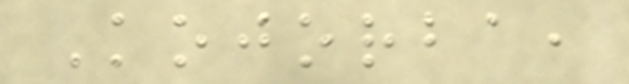Kojorba,
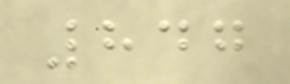847
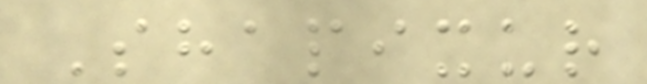Shapixur
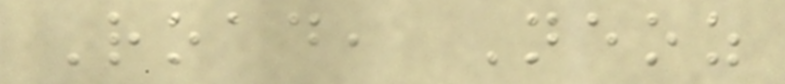Road, Neoz
